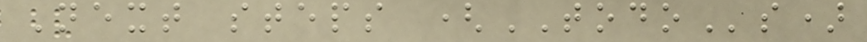Next steps (TODOs)
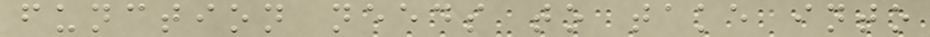function needs to take into
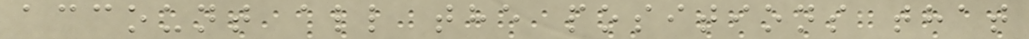account all the positions that
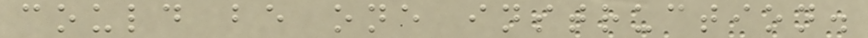could be one instruction.
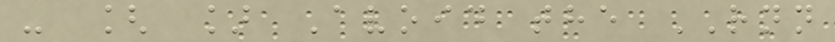- [ ] Avoid the RNN
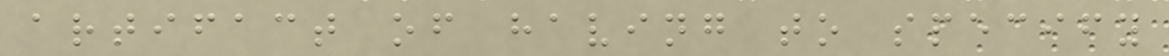artifact of having to specify
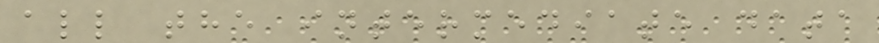all the intermediate data
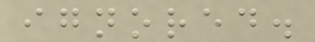ignored.
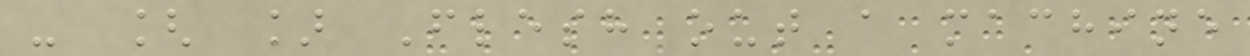- [ ] Flesh out a machine
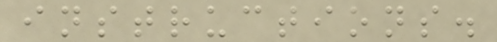instructions.
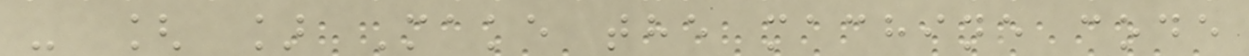- [ ] Make the machine code
